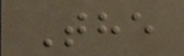The
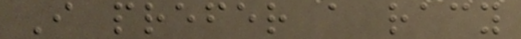I prefer a racy
